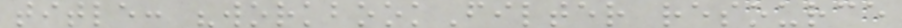title: "workbookFilter resource
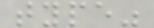type"
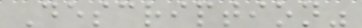Description"
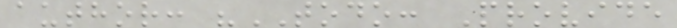author: "TODO: Provide
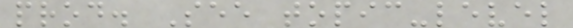prod. See topic-level
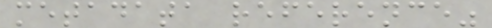metadata reference"
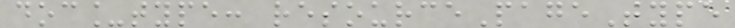doc_type: resourcePageType
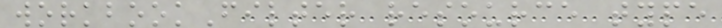workbookFilter resource type
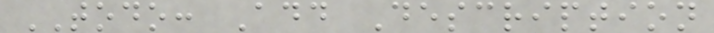TODO: Add Description
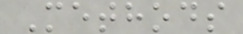Methods
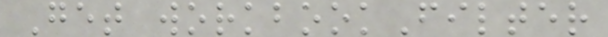Get workbookFilter
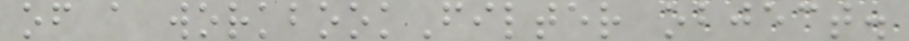of a workbookFilter object.
